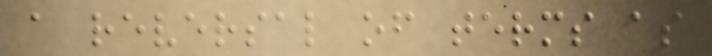a reversal of terms as
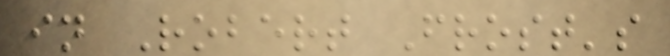in Robert Frost's
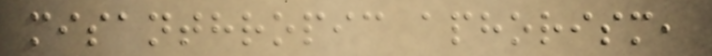misanthropic aphorism,
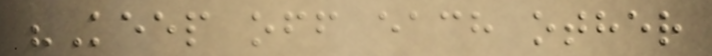"Keep off each other
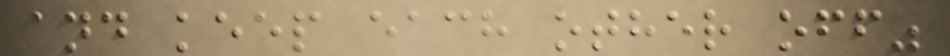and keep each other off"
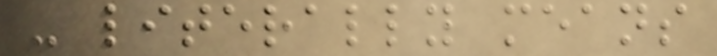- literally means
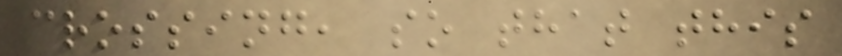crossing, so that this
